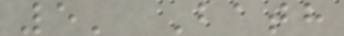5' Bath
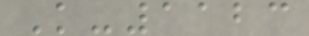K-1123
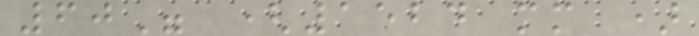60" (1524 mm )
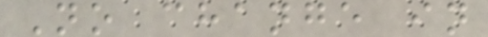No change in
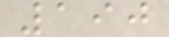190
